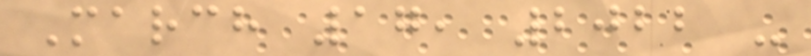March 17, 2022 -
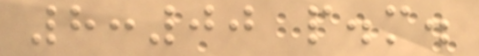8:00 p.m.
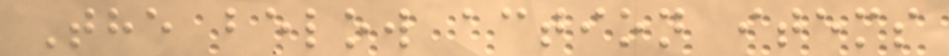The below action items
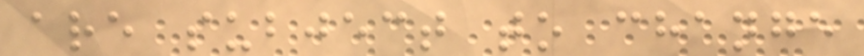are subject to change
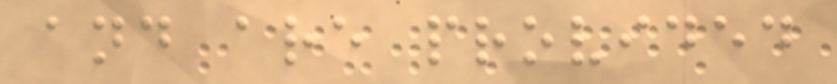and are provided
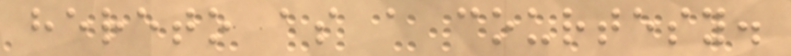hereto as a courtesy.
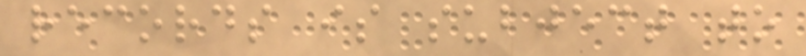records is subject to
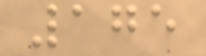175
